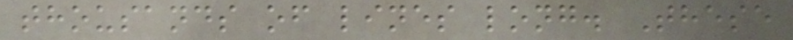thousands of lines long. These
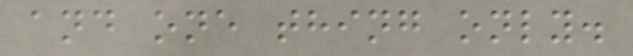and one thing only.
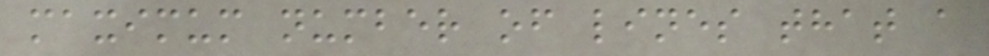maximum number of lines that a
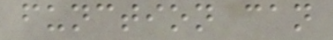function can
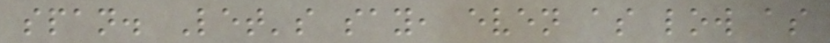span. Let's say, even as low as
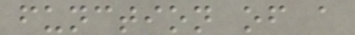function of a
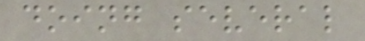doing several
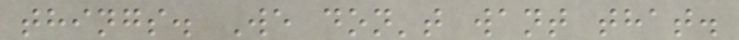things. We don't want that.
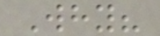Why?
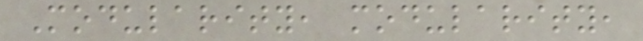Modularity, modularity,
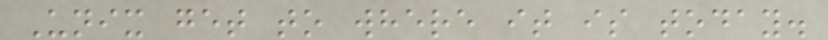Unix get to where it is today.
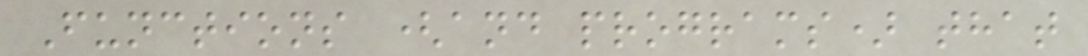Functions (and programs) that
